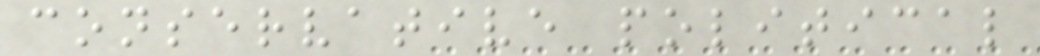conservative political
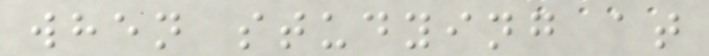when studying at
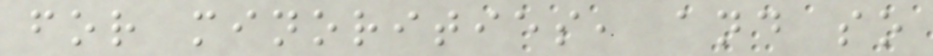for minorities, and so
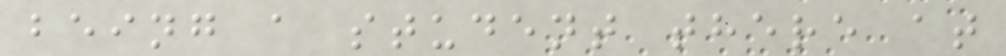being a student there at
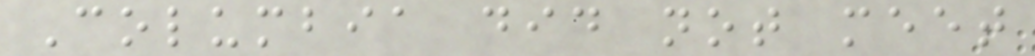Columbia did not meet
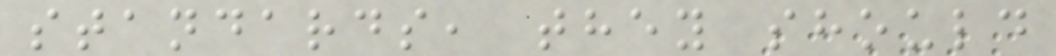standards, they should
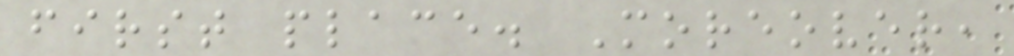first place. Moreover,
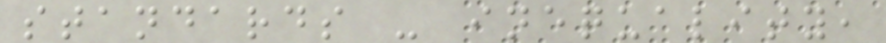standards - inequality,
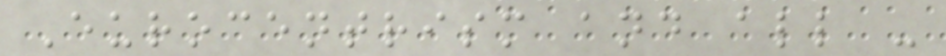Eurocentrism and all -
